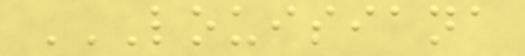LOUISIANA
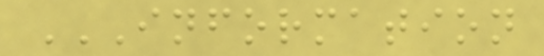INFORMATION
